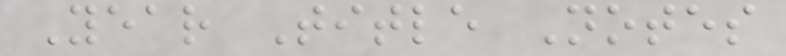Year Title Notes
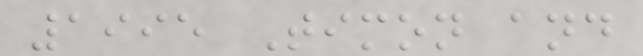1995 Timon and
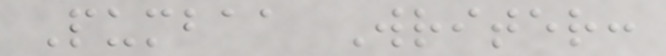Pumbaa Writer:
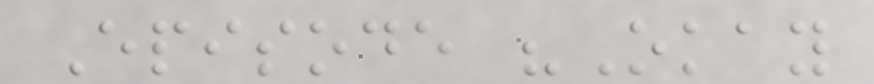Episode "Okay
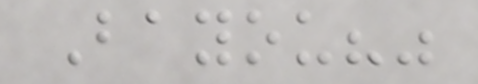Bayou?"
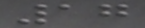17
